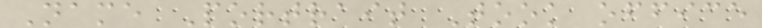Name Portrait Took office
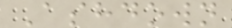Ashdown
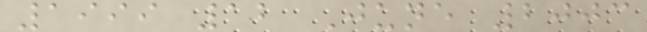1999 12 June 2003
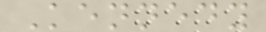Kennedy
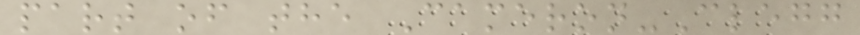part of the Cameron-Clegg
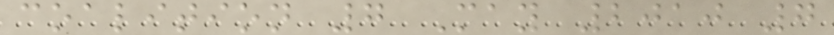coalition 7 May 2010 7
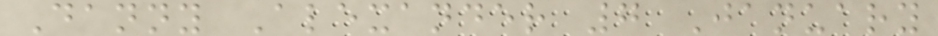Danny Alexander 7 January
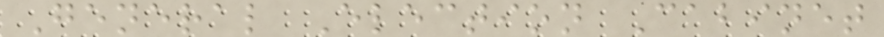General Election Cabinet
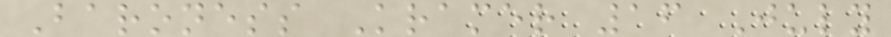Baroness Kramer 16 July
